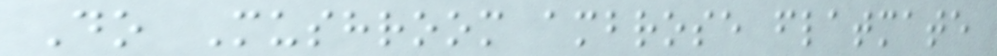Do Mushroom ambrose flatmate
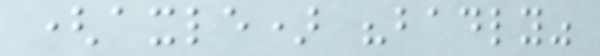(axle) "badly"
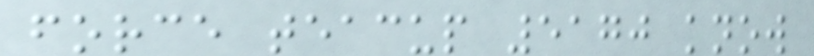force teacup 5170 know
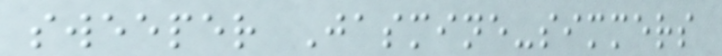sweeper Jasmine-simmers
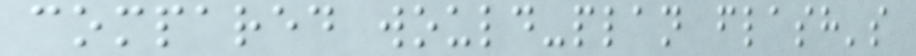compared would-plan flash's
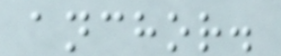anchor.
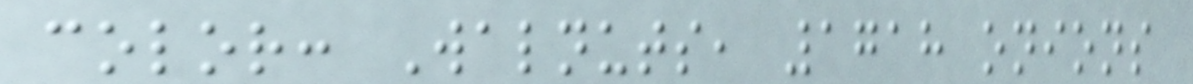color: Walnuts, 1718 onions
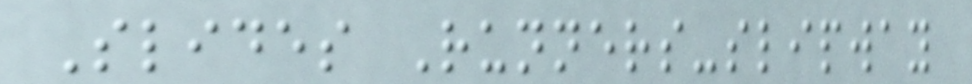Slides Runners-slipway
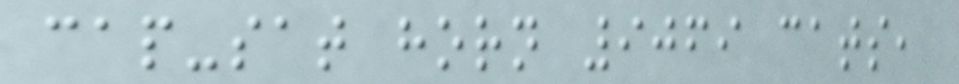cap-sat horn 9069 cats,
